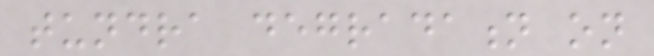tundra degradation on
